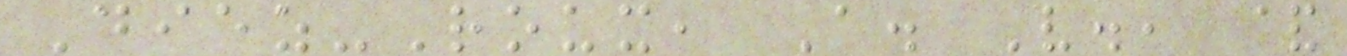Diez-Roux, A. V., &
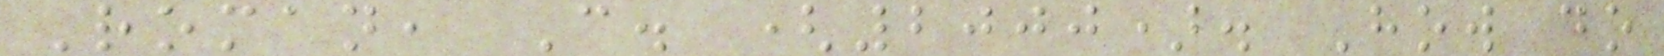Roman, C. (2000). How do
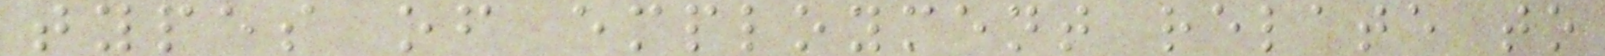types of employment relate to
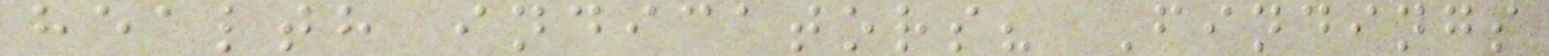health indicators? Findings
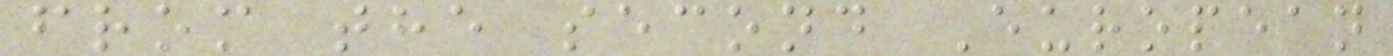from the second European
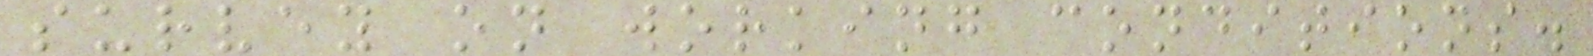survey on working conditions.
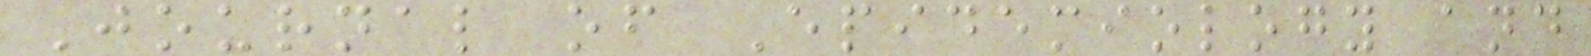Journal of Epidemiology and
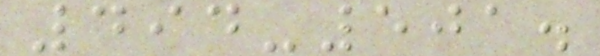494-501.
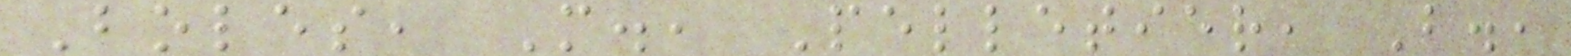Boles, M., Pelletier, B.,
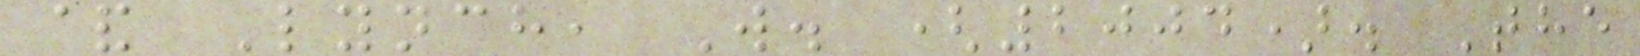& Lynch, W. (2004). The
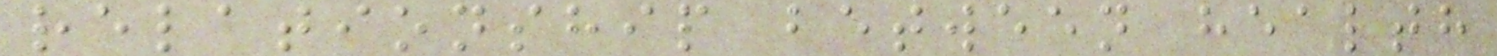relationship between health
